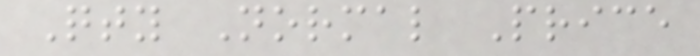Qty Normal Price
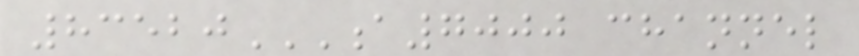83520A7000 CHANNEL
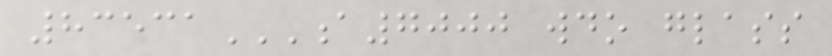83531A7000 WDO GLASS
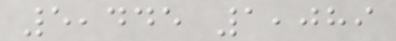5,445 1,089
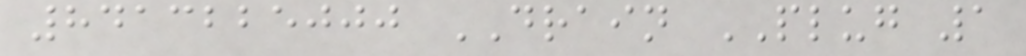8413225000 DRAIN PLUG 1
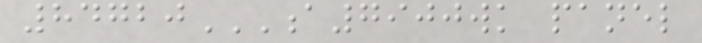84720A7900WK PANEL
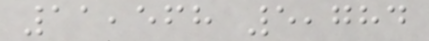11,568 5,784
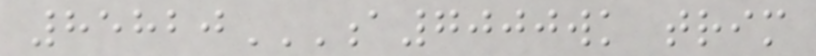85820A7000WK TRIM
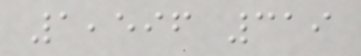1,596 319
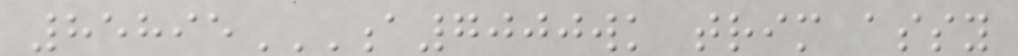85895A7000WK TRIM ASSY
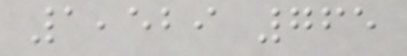1,529 765
